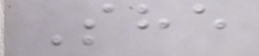She
